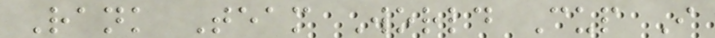Rank Team World Cup I
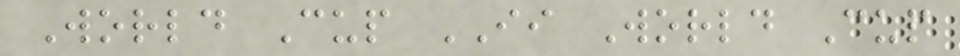World Cup II World Cup
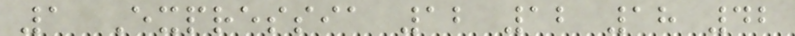1 Expressia 12 12 18 42
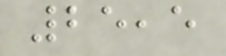25,5
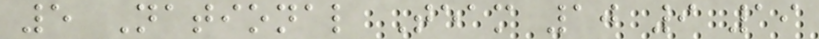5 National Team 10 9 19
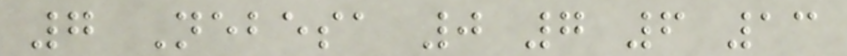7 Nebesa 0 7 6 13
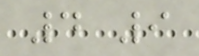4 9
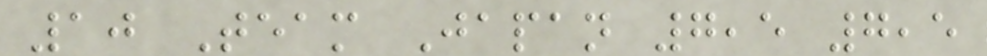10 Team Japan 7,5 7,5
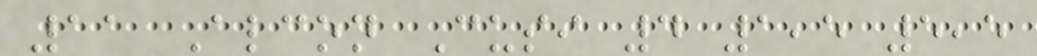11 Alcon Cusi 4 1,5 5,5
